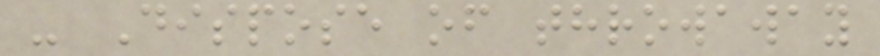- Dispose of throwaway
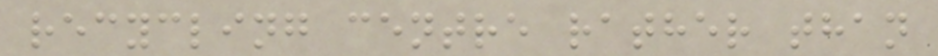recycling centre rather than
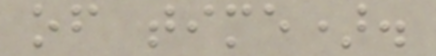of time).
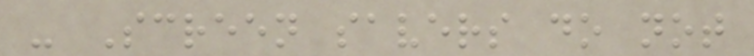- Screen savers do not
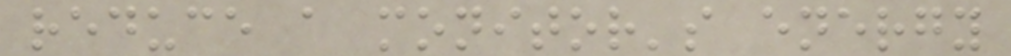reduce a monitor's energy
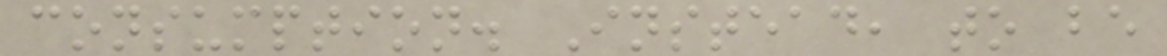consumption. Instead, to be
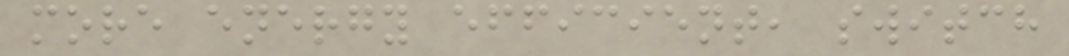more energy efficient, switch
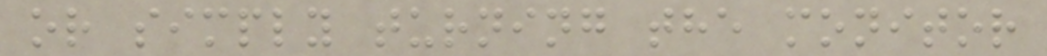or simply turning the monitor
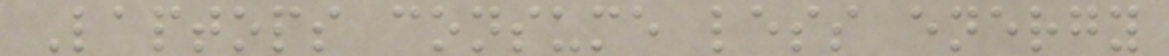Laptops consume less energy
